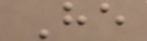He
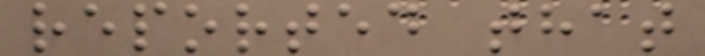reported that
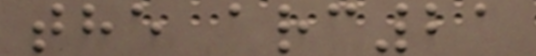the arc21
